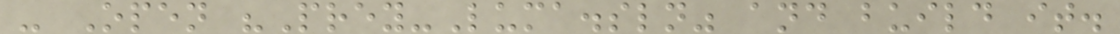- Open "Prey-Luma.sln" and build it.
